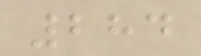284
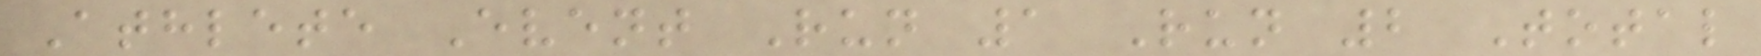Athlete Event Run 1 Run 2 Total
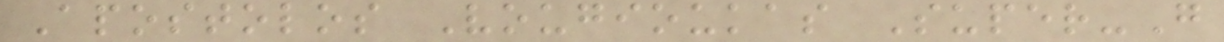Apostolos Vougioukas Super-G
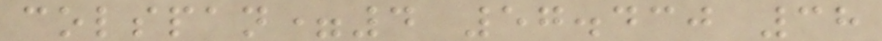colspan=4 57.430 38
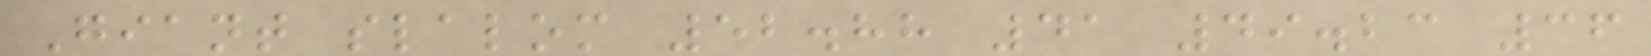Giant slalom 52.88 41 49.23 36
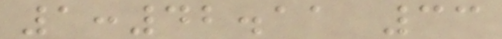1:42.11 33
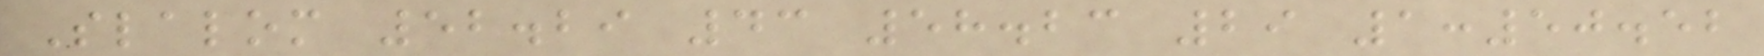Slalom 52.29 43 58.23 29 1:50.52
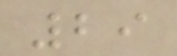29
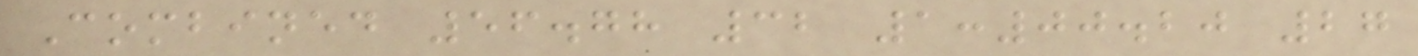Combined 56.78 32 1:00.20 27
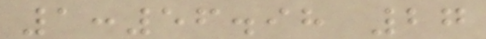1:56.98 27
